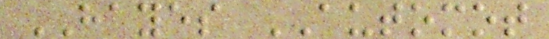HAYES AUTOMOT
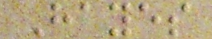Hayes
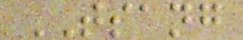TSANG
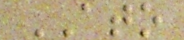ATO
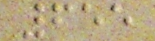655
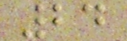24
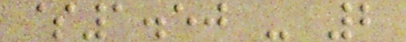$1.50 - 2
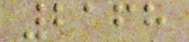2168
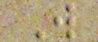W
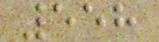558
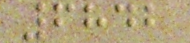6842
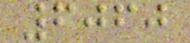6060
